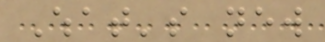What's new
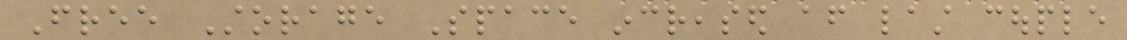Free Storage Space increased after last couple
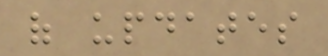of updates
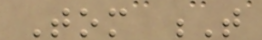Tom T
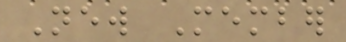New Member
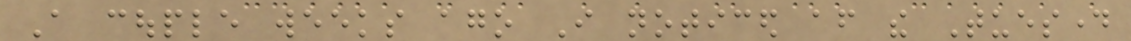A couple weeks ago I noticed after the Tuesday
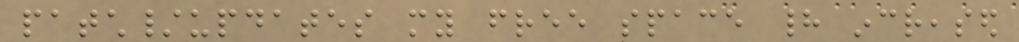patch/updates my free space had increased
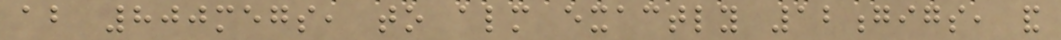about 800megs, to almost exactly 12gigs, and
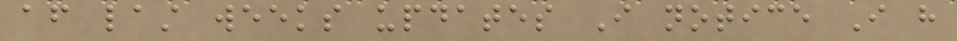after last weeks updates I notice I have
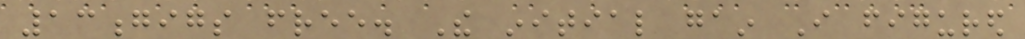13gigs free. The initial gain I figured
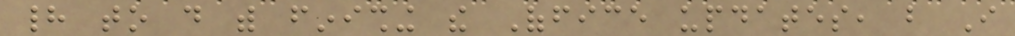had to do with finishing the Office updates, but I
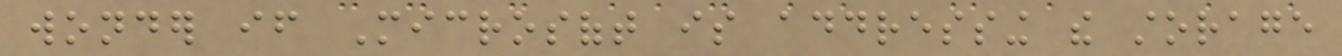wonder if Microsoft is addressing the storage
